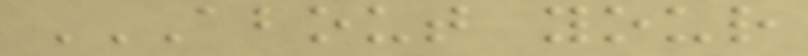ABOUT YOUR
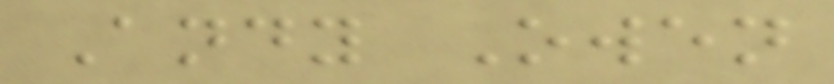Andy Owen
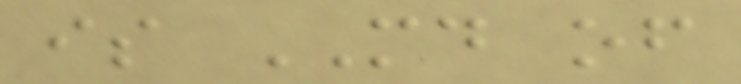is MD of
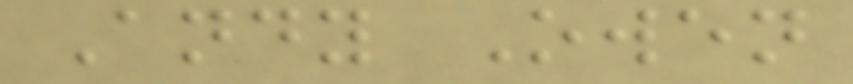Andy Owen
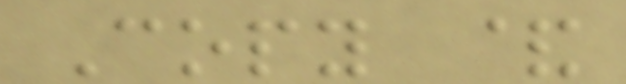Copy &
